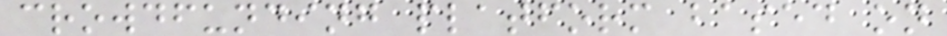crowdfunding platform based on
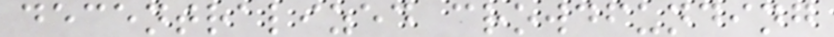decentralized crowdfunding
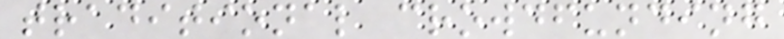traditional crowdfunding
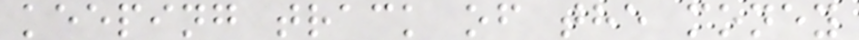keeping track of the money
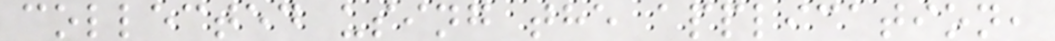collected using the application,
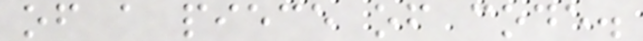of a piece of code.
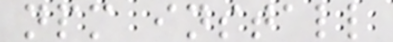npm install
